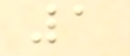1
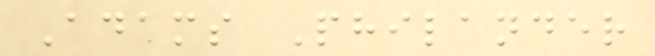Adams Philander
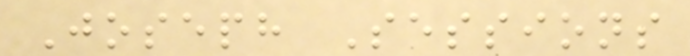Joseph Sessions
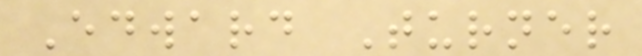Edward Turner
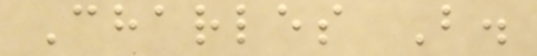Charles B.
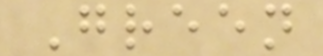Green
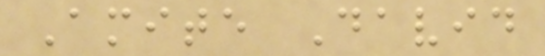Amite David
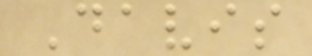Davis
